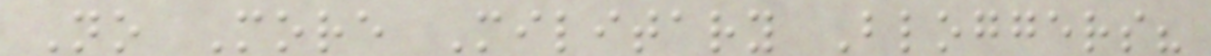No More Military Bloggers?
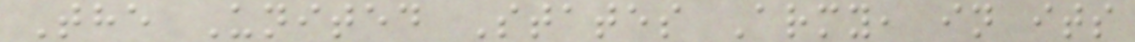The United States Army, in its
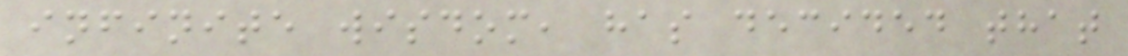infinite wisdom, has decided that
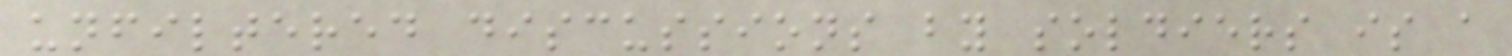unfiltered discussions by soldiers is a
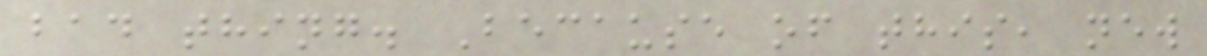bad thing. Because of this, new
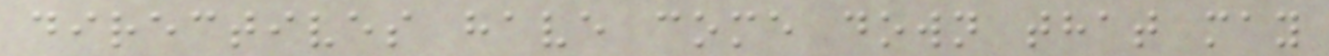directives have come down that may
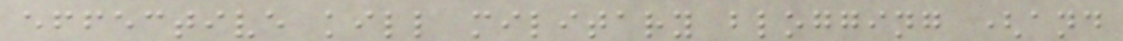effective kill military blogging (and
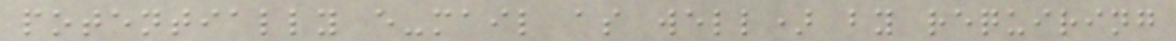potentially e-mail as well) by requiring
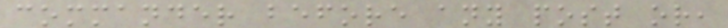commander before any post or,
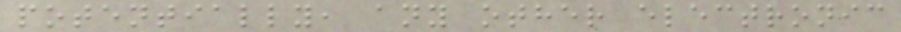potentially, any other electronic
